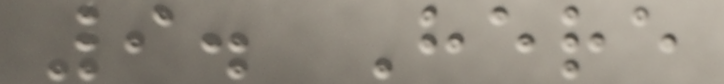9. Here
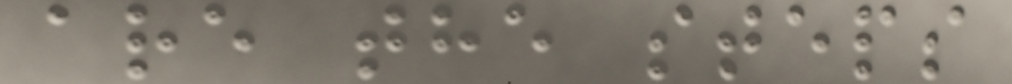are the steps
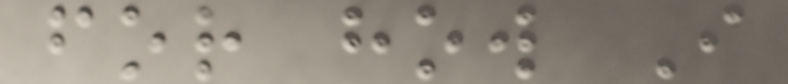for how I
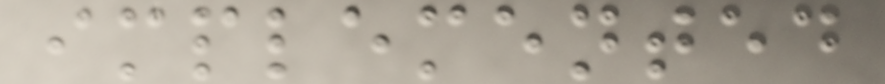implemented
